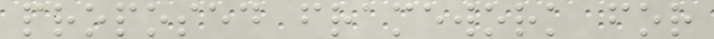proposed framework for
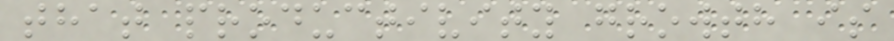that productivity growth is
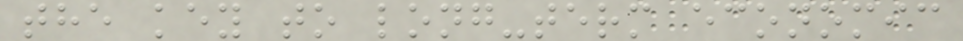the key to long-term economic
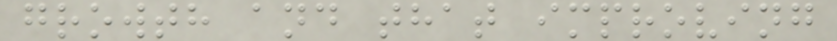growth and that improving
